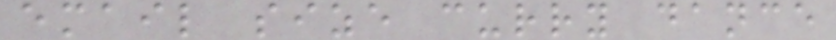email size curry dance
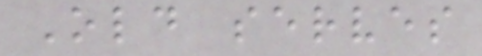Old serves
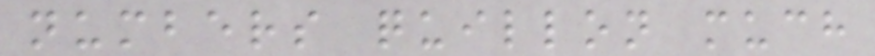numbers quillon much
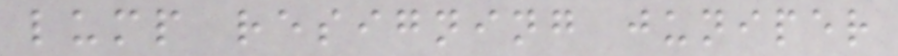lump resigning juniper
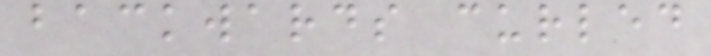backwards curled
